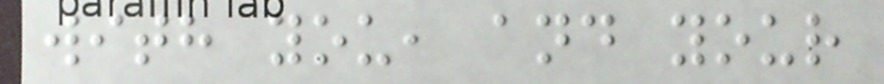with you, and your
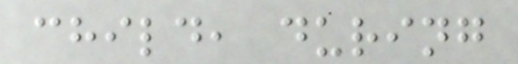child, during
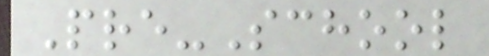Pre-School
